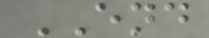END
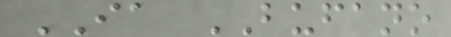IA BUFANO
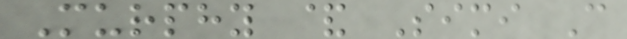Murphy & Simi C
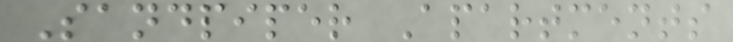Sandpiper Apartments
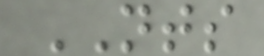NTS
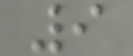9
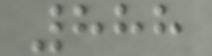888
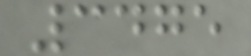3475
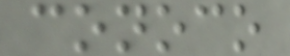conoco
